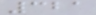321
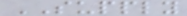SUPPLY
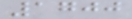1700
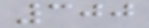300
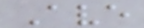Ave
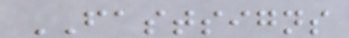FASTSIGNS
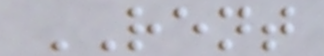RENT
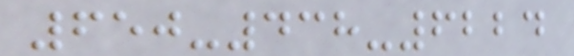650-438-6224
